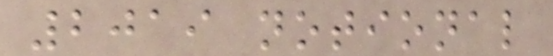2019 notional
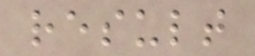result
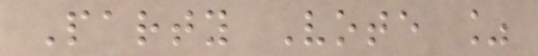Party Vote %
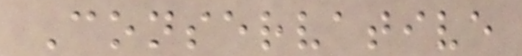Conservative
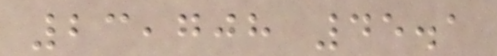23,708 45.1
